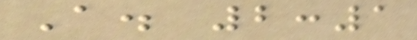A. 2:1
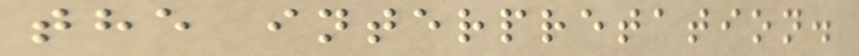the interpretation.
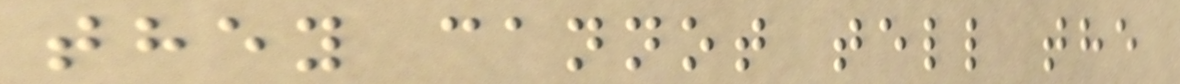they cannot tell the
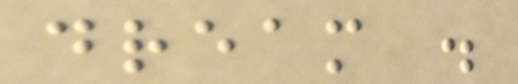dream .
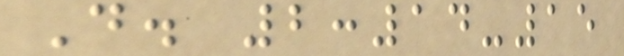D. 2:14-15
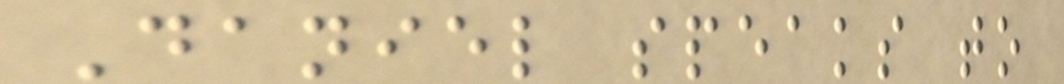Daniel speaks to
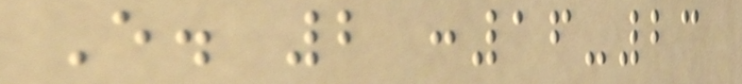E. 2 :16-23
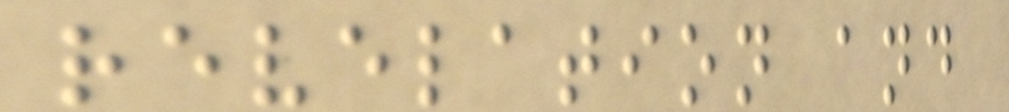revelation and
